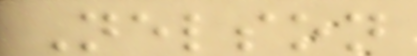Nelson
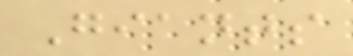Giants
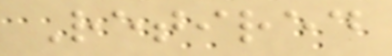Retired
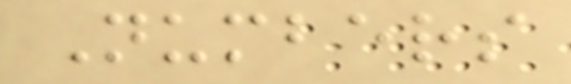Numbers
